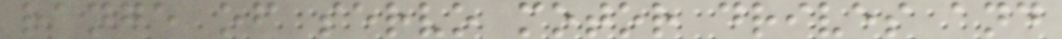range of servo motor drives and
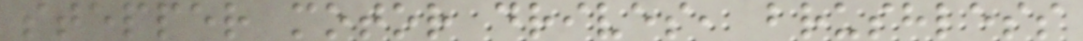stepper motor drives, brushless
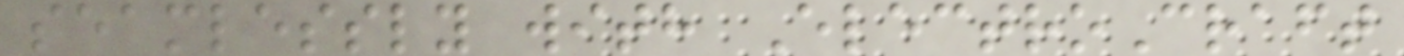seamlessly with ElectroCraft
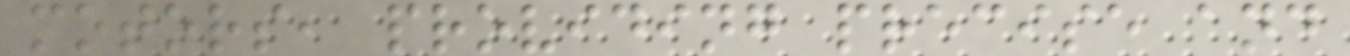motors, providing precise and
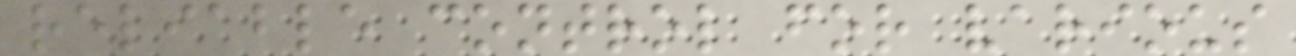reliable control for various
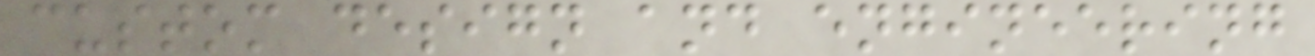custom design and engineering
